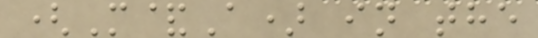(M&A) in the
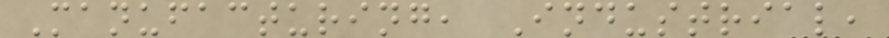Manufacturing, Industrial,
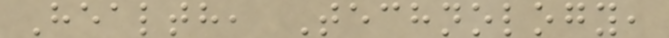Health, Technology,
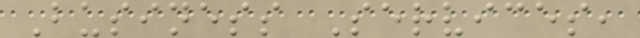Business Services,
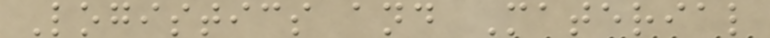Logistics and Material
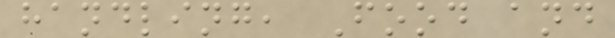handling, Food and
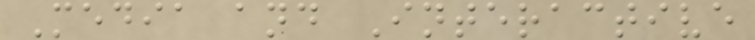Media and Interactive
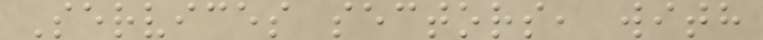Services sectors, with
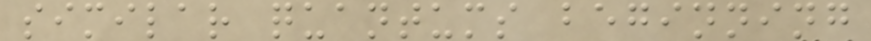similar quantums beginning
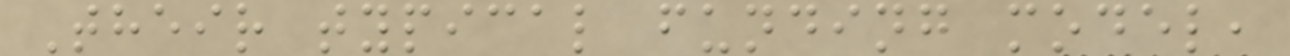Their typical funding model,
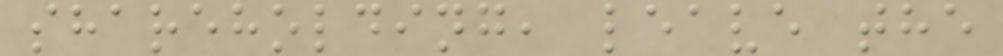shareholding, leave the
